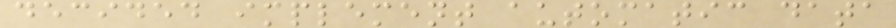decided implement automatic data
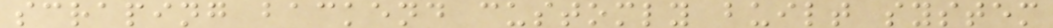scraping backend customly built system
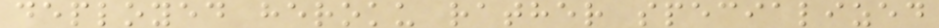deployed heroku rather specialized
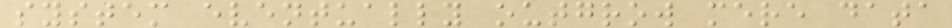system eventually outgrow mere data
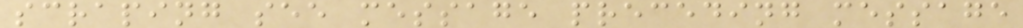scraping see message preceding message
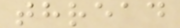thread
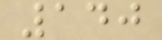140
